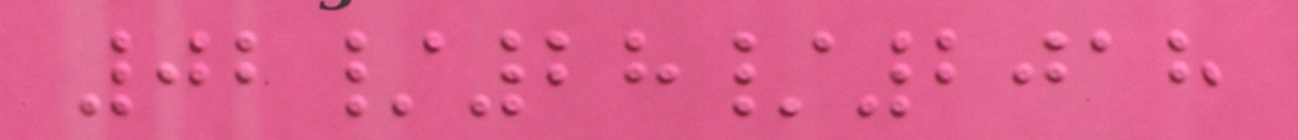02/28/2018
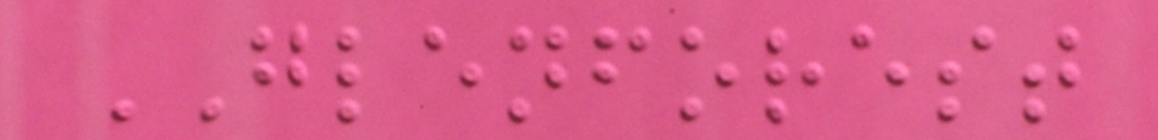GLENFOREST
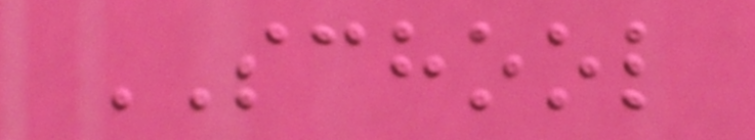SCHOOL
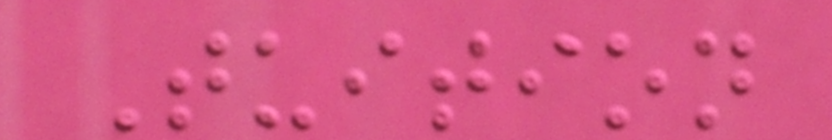Tuition
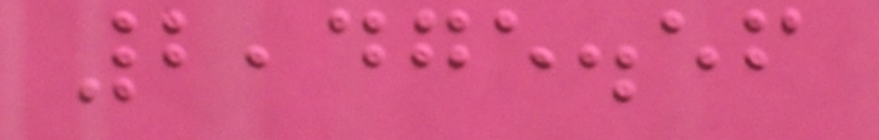2,475.56
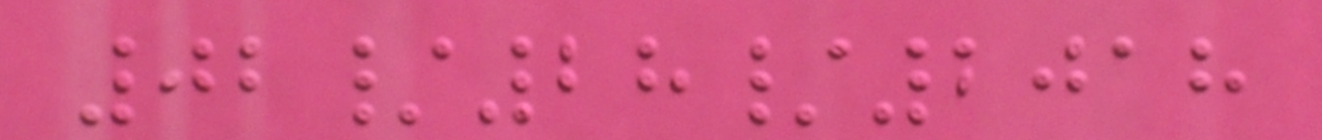02/28/2018
